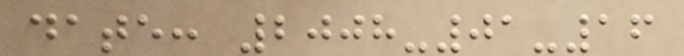date: 2008-01-16
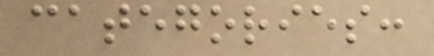categories:
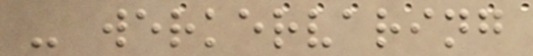- werkervaring
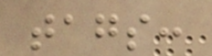tags:
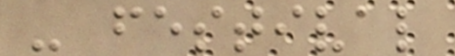- festival
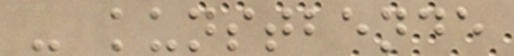- kunstbende
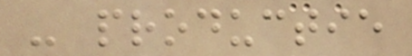- productie
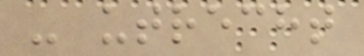- utrecht
